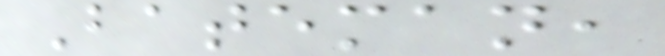Bateman,
